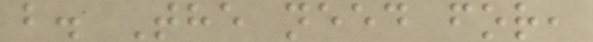b. The need for,
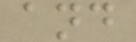and
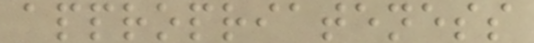appropriateness
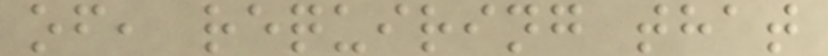of, requiring that
